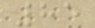85
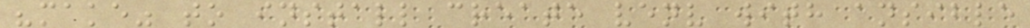"make" to install create venv with ansible
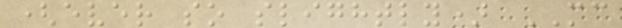(ever so slightly) MC
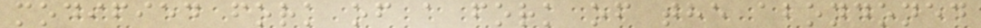modified fork of a fork of the abondoned
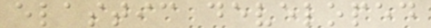elastic developed
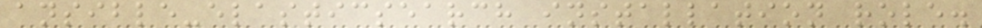ansible-elasticsearch installation role.
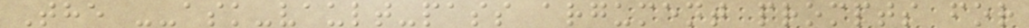The --ask-vault-pass argument prompts for
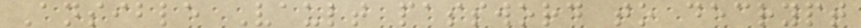Ansible Vault password to decrypt
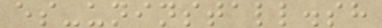es-uninstall.sh
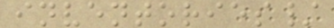inventories/
